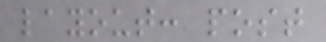layout: post
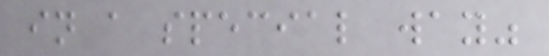in a special way"
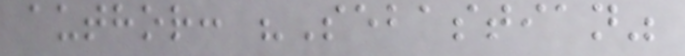author: "Sebastian"
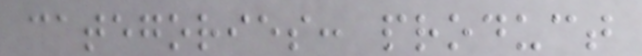categories: product
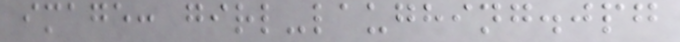image: girl-laughing.jpg
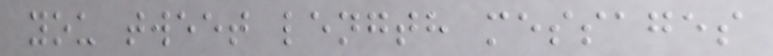you tweet length messages
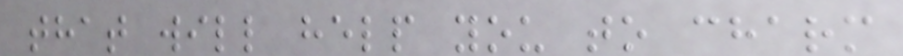that will help you to charm
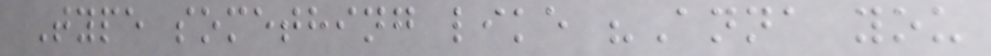Type something like "Anna you
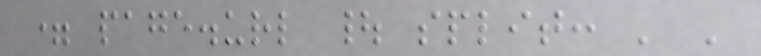= page.url | split: ' '
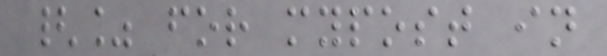{% for mypost in
